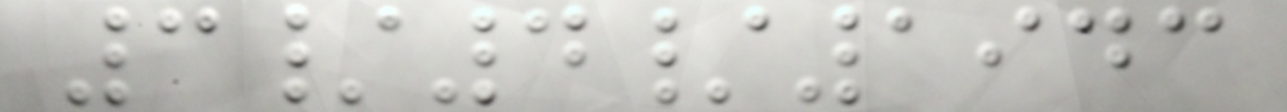3/4/1943
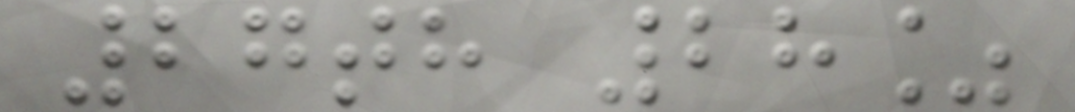27th 28%
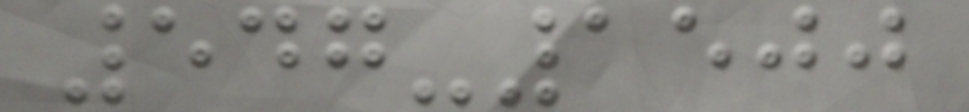547-1500
